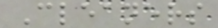Cleaners
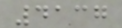4137
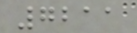7211
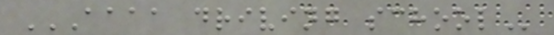AAAA DRIVING SCHOOL
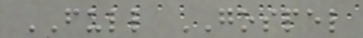FULL GOSPEL
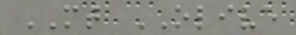MT OLIVE
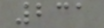231
